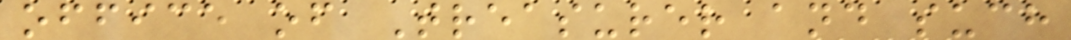office of Treasurer and such
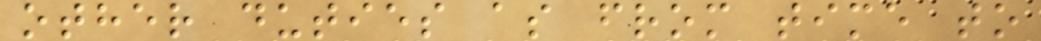other duties as from time to
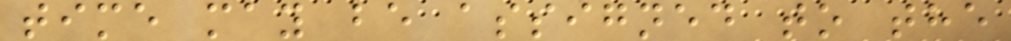time may be assigned to the
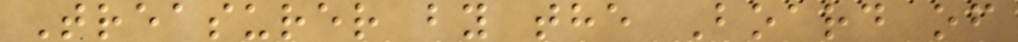Treasurer by the Board of
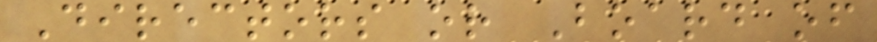Directors or Board of
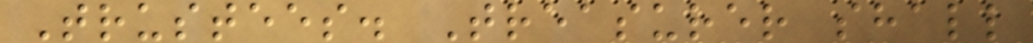Trustees. Treasurer shall
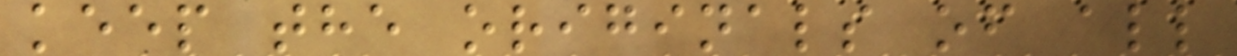keep the originals of all
